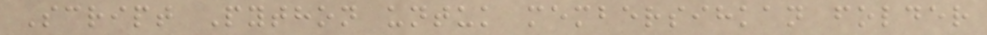Script Python untuk membersihkan folder
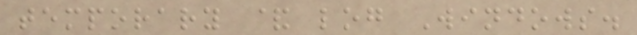temporary & log Windows.
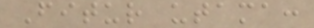Fitur utama:
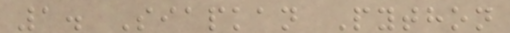1. Siapkan Python
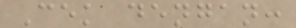Cek dengan:
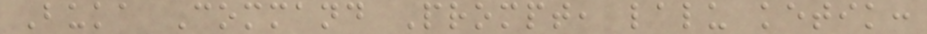Buka Command Prompt, lalu ketik:
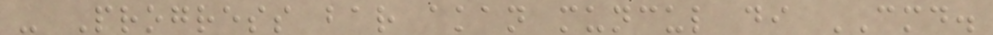- Progress bar akan muncul di CMD.
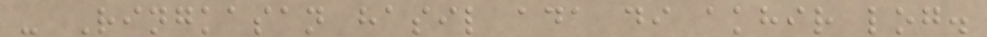- Ringkasan hasil ada di akhir log.
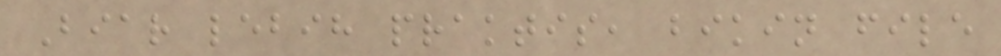Biar lebih praktis, bikin file
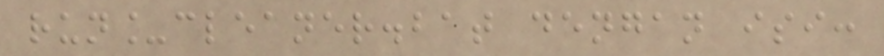run_cleaner.bat dengan isi:
